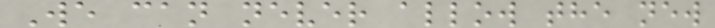We can never allow the new
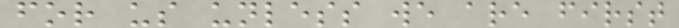for us unless we are first
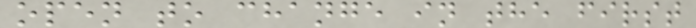open to change in the first
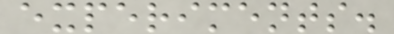experiments.
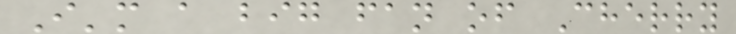I'm a big fan of Cherry
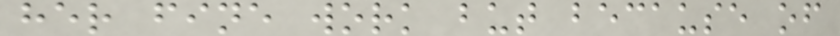her fine work but because of
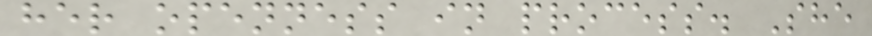her openness in process. She
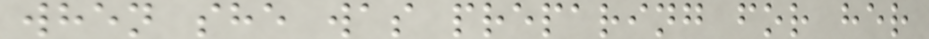when she was preparing for her
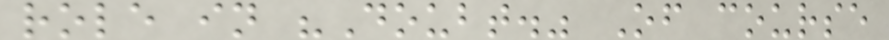role in "Doubt." Of course
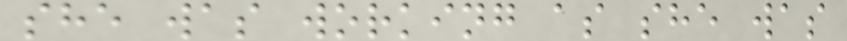she was working as she was
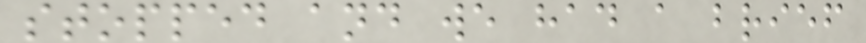stopped and we had a brief
